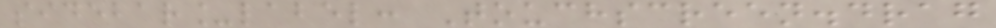sidebar_label: Touchscreen.drag
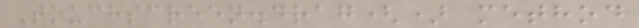Touchscreen.drag() method
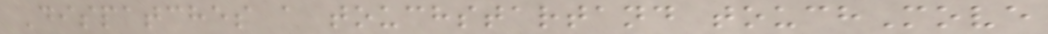Dispatches a touchstartand touchMove
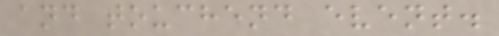and touchend event.
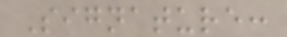Signature:
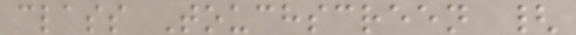class Touchscreen {
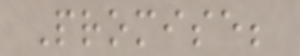Promise;
